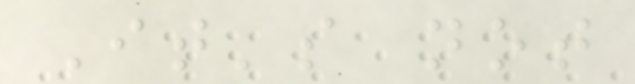It's not
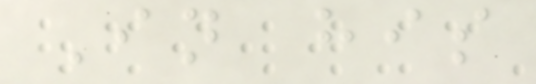In his
